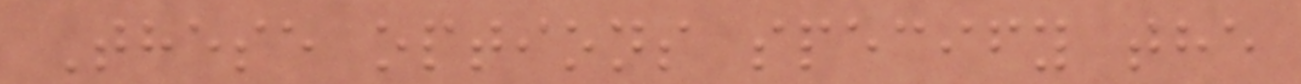These options specify the
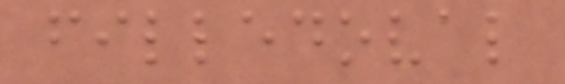filledoval
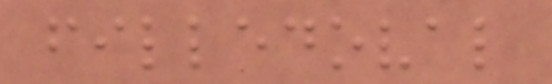filledoval
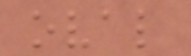oval
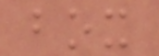box
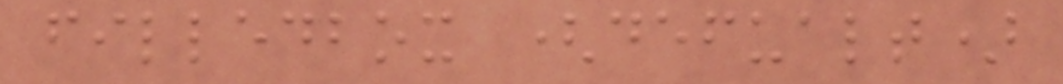filledbox (defualt)
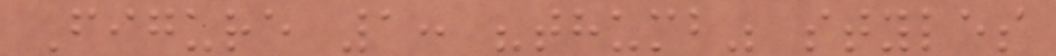Figure 1: "thumb" styles
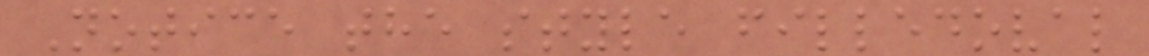Notice the style filledoval
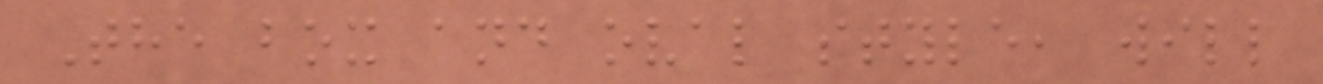The box and oval style, will
